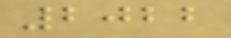2022
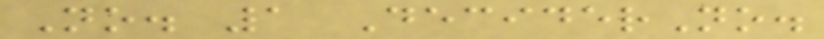No. 1 DeciderNo.
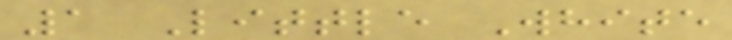1 Little White
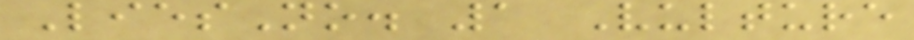LiesNo. 1 Vulture
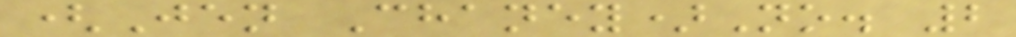(Jen Chaney)No. 2
